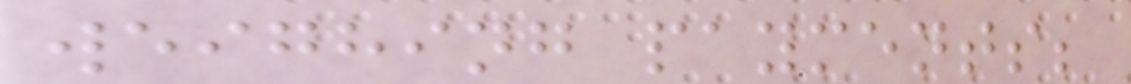weighing payments;
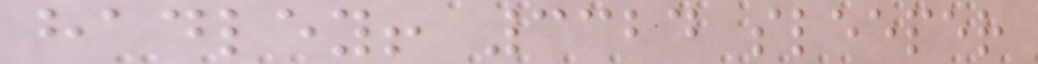hadley! 3324 sleeper
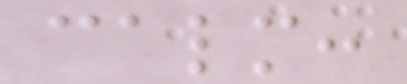calm:
